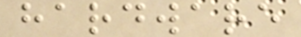hardware
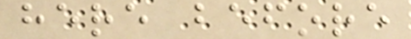here before
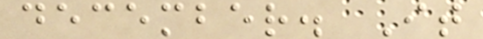december. It
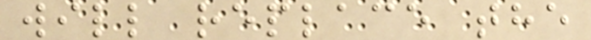will replace the
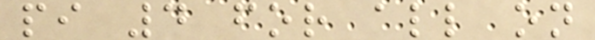pi 4 for all on
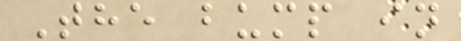The bump in
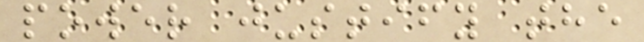power justify the
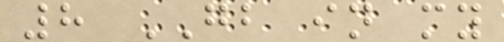8 GB in my
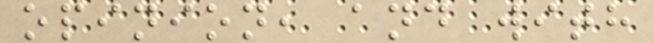opinion, and with
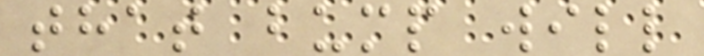that bump will
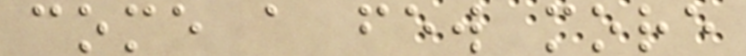come a few more
